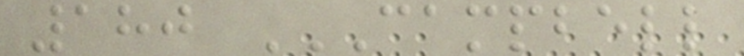180 CAMPBELL
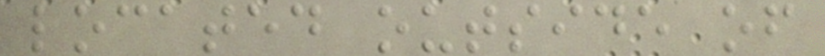located outside of
